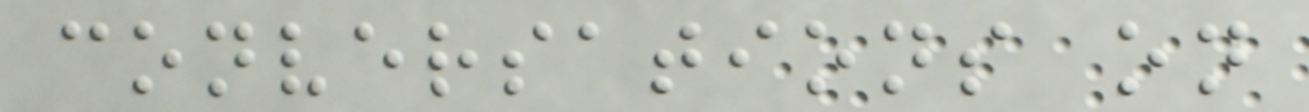conversations on
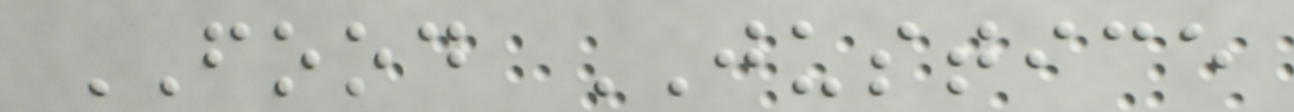FOOD JUSTICE
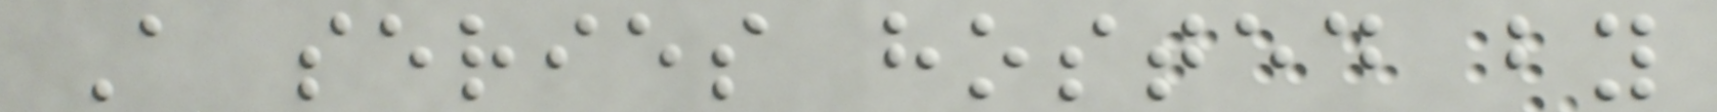A series hosted by
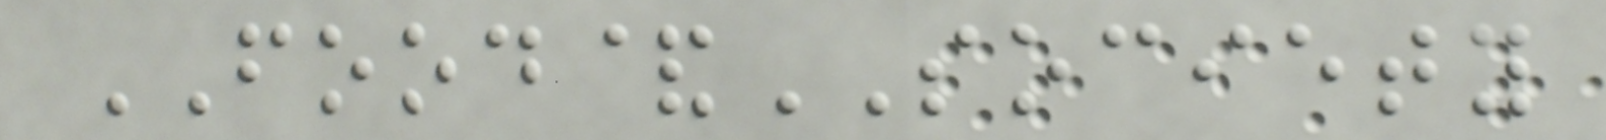FOOD&SOCIETY
